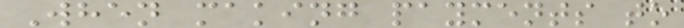When making payments to
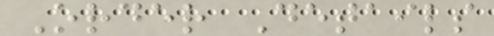Order Details
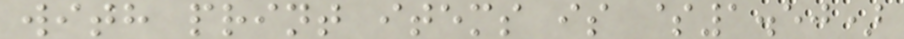with print items is $1.50)
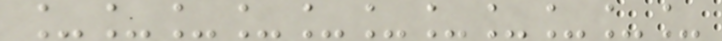___________
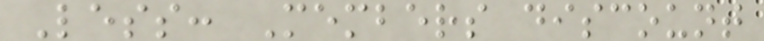Less: Members discount
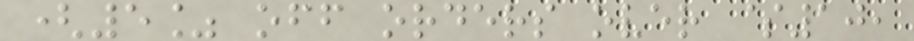(5% off orders over $10,
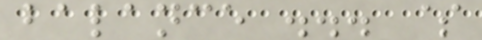balance ... $
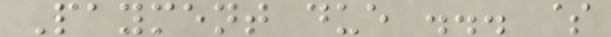Payment due ... $
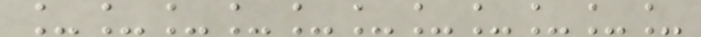___________
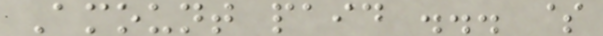Amount paid ... $
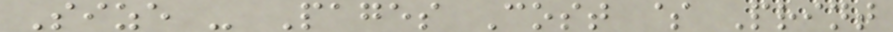Size - Pages Cost $ Print
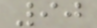90
